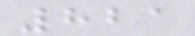821
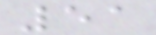51
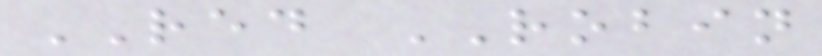RED ROBIN
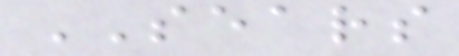SEARS
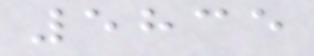5835
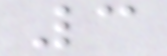3
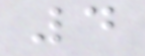4
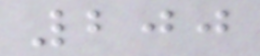200
